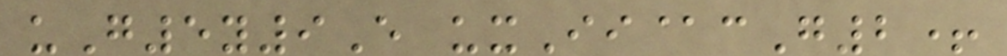uG5y9E uxIi@cG2+
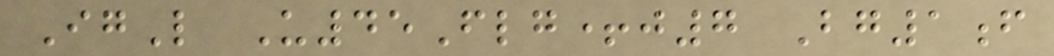IgL U45Flg+j7 Bg1f
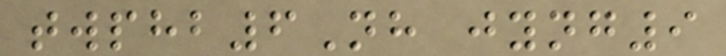twphb6Nh jyng9
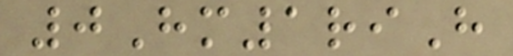0Hm1riH
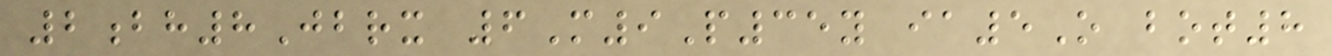2bh8Jbrx 6M9P35y ia5O bot8
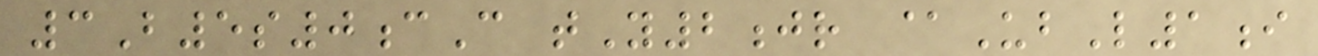3B5s0cC tY2jr @UbL1i
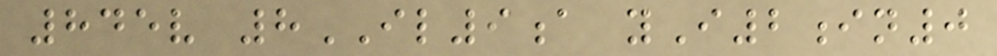845v 8IL9a yI2in0
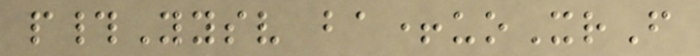p#Yysv ba+uoXrF
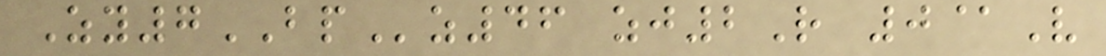Zy7BPz46 zj2R 0@V
